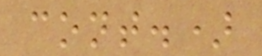cont.)
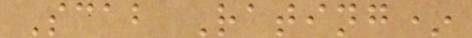Scab Rating*
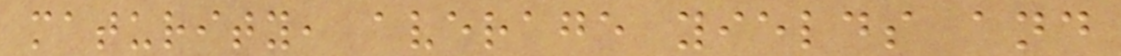maturity, average yields and
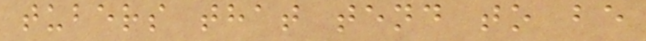tubers that tend to be
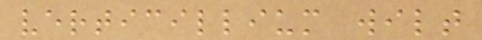verticillium wilt
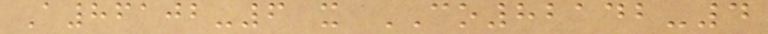A86102-6 x CO82142-4
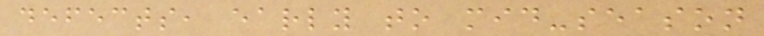defects, early to mid-season
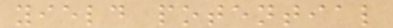yield potential
